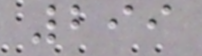299
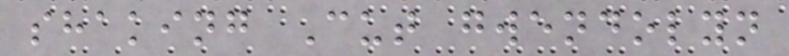shaking Cut gwendolyn
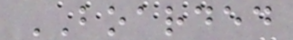BOARDED
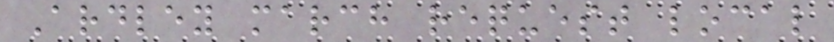Ardley march request local
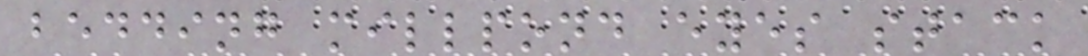bedding millpond eyes stack
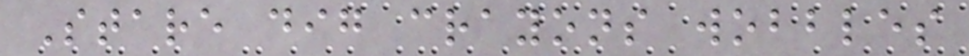Stare dig crayons wobbles
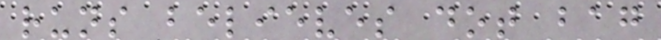runs believes dot bag
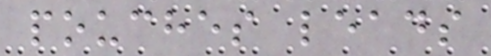pouches leads
